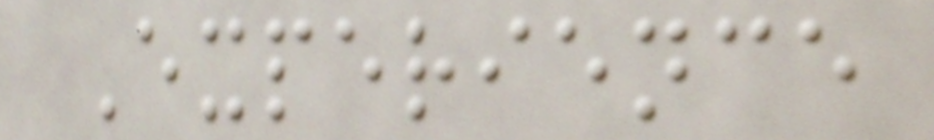Experience
